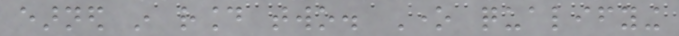earned in round two. One qualifying
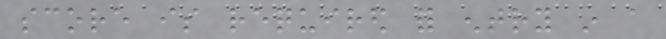score is required for entry in a
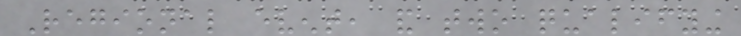Regional event, and two qualifying
